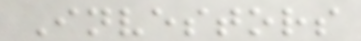Investors
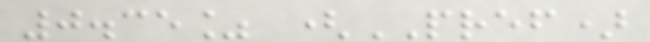0.35% (PREF)
